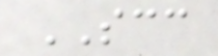SCC
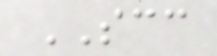SCC
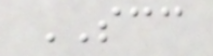SCC
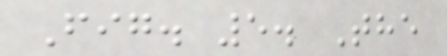Fig. 5. The
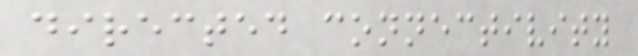directed connectivity
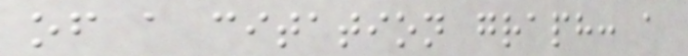of a citation graph: a
